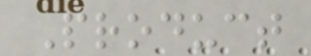Product
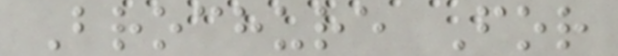Brochure For
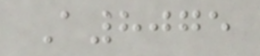A8075
